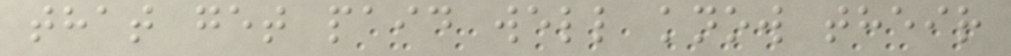that get paid well know their
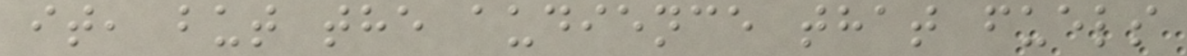it, but the audience that fuels
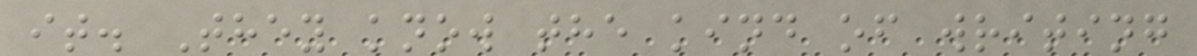it. They know the kind of writing
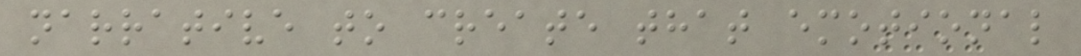narrative to create that emotional
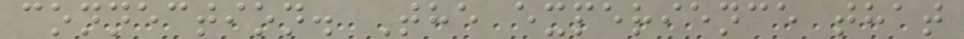connection. The experience that
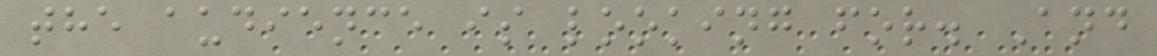the audience is looking for. And
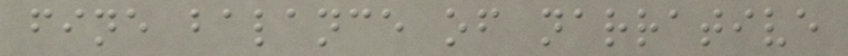fine balance of narrative
